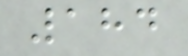184
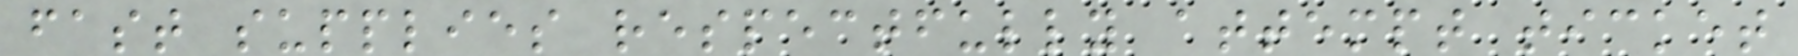fast supplies respectfully attempt ticket
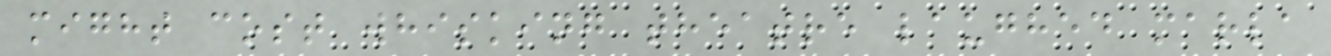might cost whisking theatre laughed marla
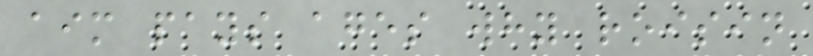aim pays ages why roisin
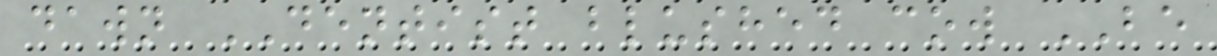dawn DENTIST blushed cow BE
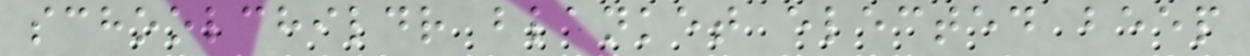schoolchildr blanket elected beep
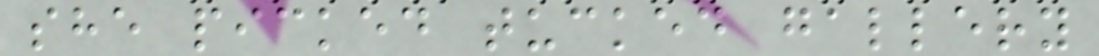she picked tucked gallery
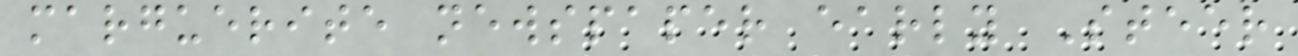marguerite newspaper early Steer
